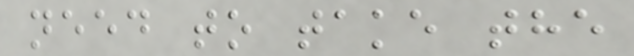need to take the
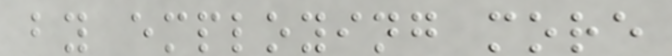by employing more
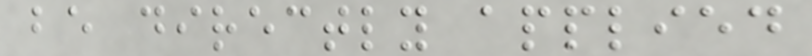be directly applied
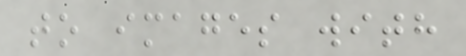to images with
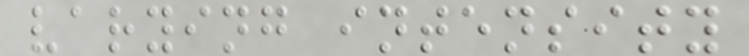varying intensity
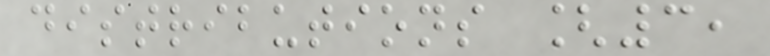distributions [3,
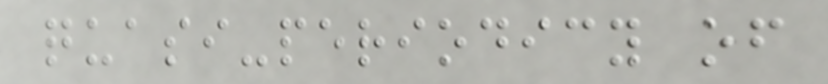quasi-periodicy of
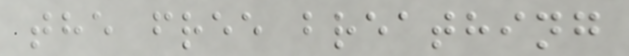the free breathing
